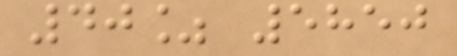40% 5850
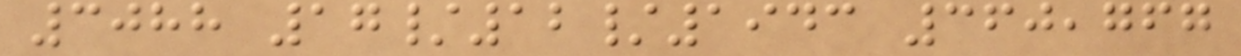3088 17/12/1943 360,767
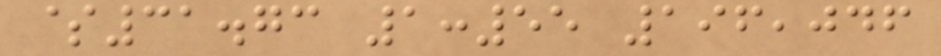$31.73 1:55 196,046
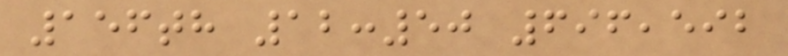156th 12:50 696,592
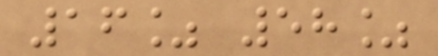16% 58%
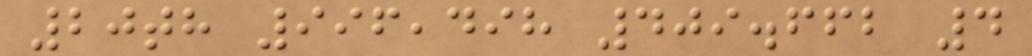20th 996,498 409.662 4
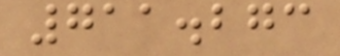711.273
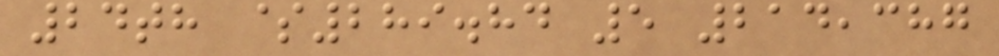24th $289.84 5 214,387
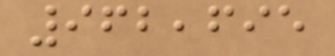962,695
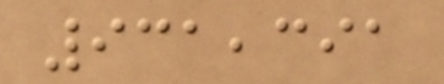931,391
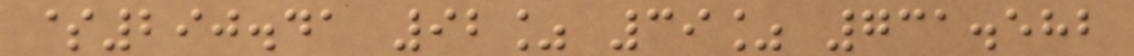$290.41 92% 39% 731.582
